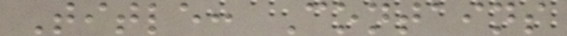Title: Contains
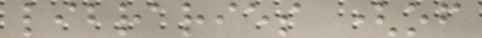libraries (of
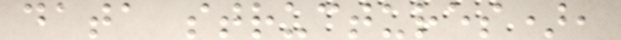data structures),
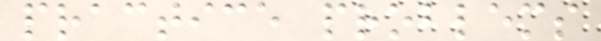practice problems
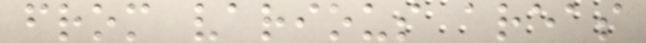from various areas
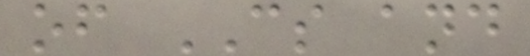of CS and
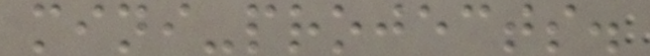mini-projects.
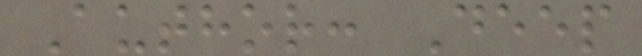Author: Deep
